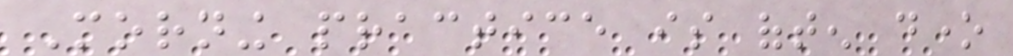Morning practice is often done
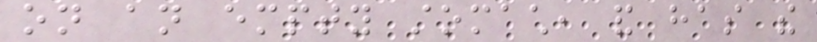on an empty stomach, and has the
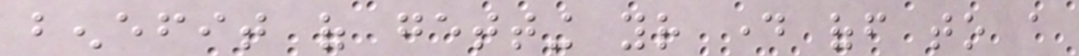benefit of getting your day off to a
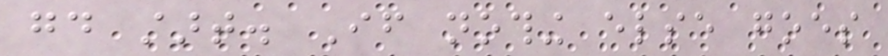good start. If nothing else goes
